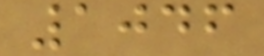1046
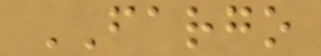FARGO
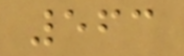563
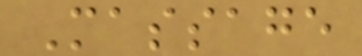Massage
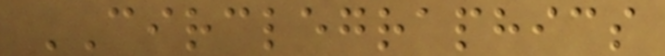CIRCLEGRAPHICS
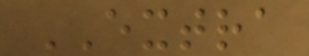EXTRA
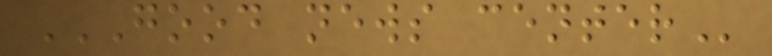GOOD NEWS CENTER
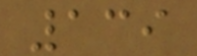139
